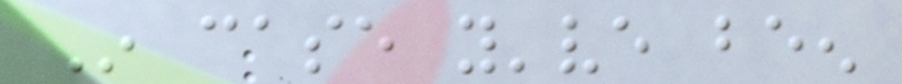In case you've been
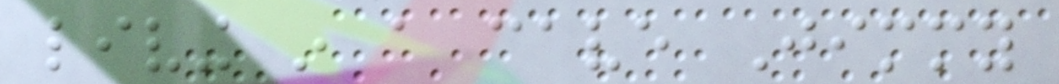living in a cave Jimmy
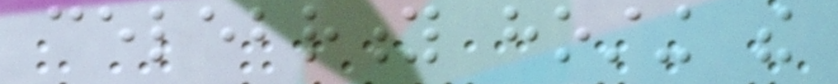celebrity hosting the
